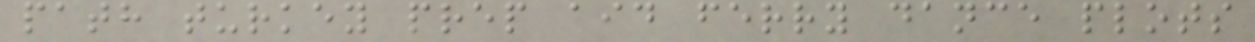path turkey prep aid ferry dance plots
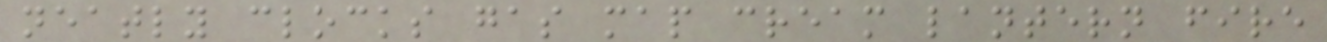neatly clocks gas map cream lantern fire
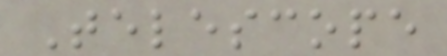Telescope
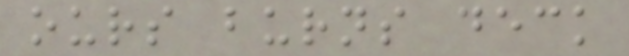ours burns deck
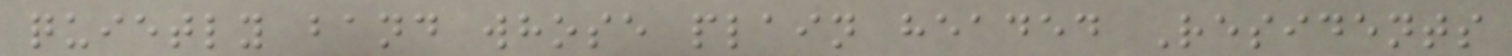quietly band whose plain headed Residents
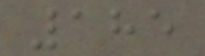185
